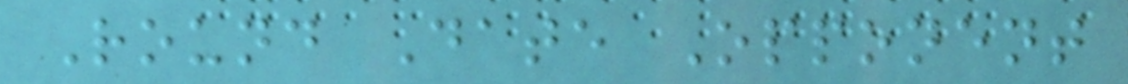Round Date Opponent
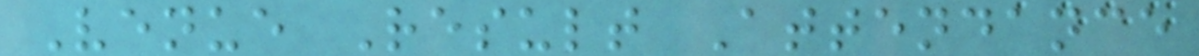Venue Result Attendance
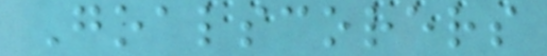Goalscorers
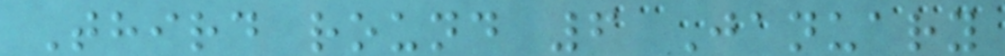Third round 6 January
